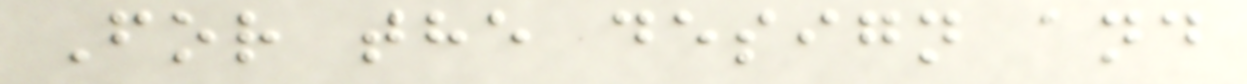For the design and
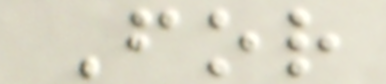For
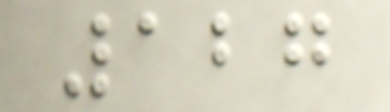127
